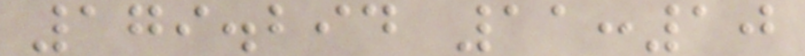179.294 11:10
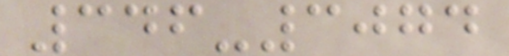346-3074
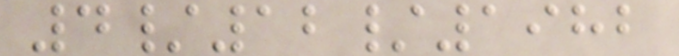4/12/1982
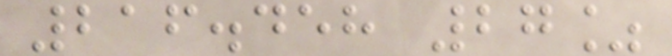216.458 27%
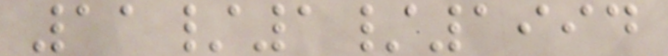11/1/1994
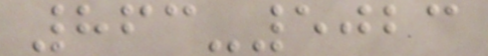863-5023
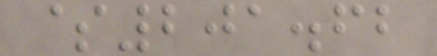$201.62
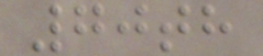70th
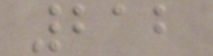212
